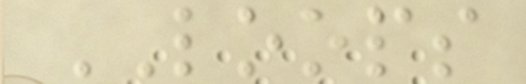LOOPS
